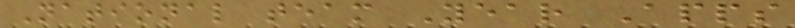National team Year Apps
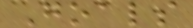Goals
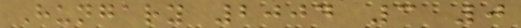Hungary 2004 3 0
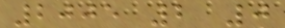2005 2 0
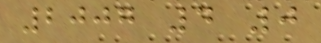2007 4 0
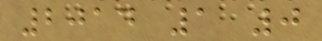2014 1 0
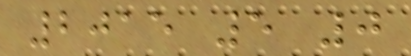2015 5 0
